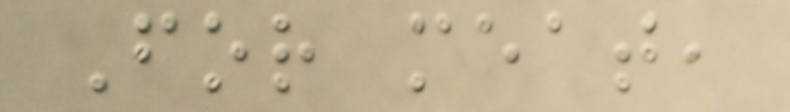For meat,
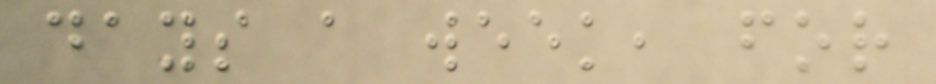days a week, for
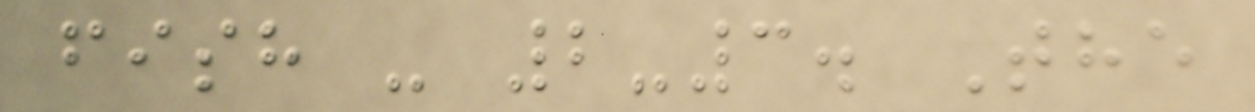fish - 2-3. The
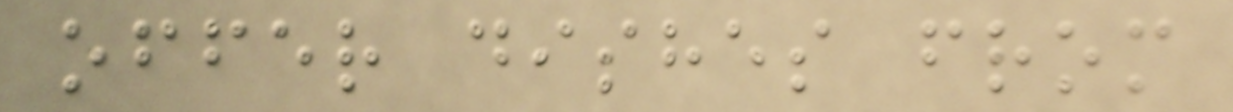offer dishes from
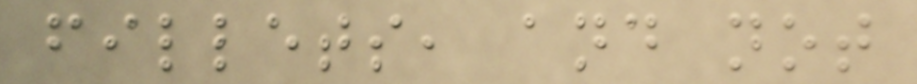fillets, and not
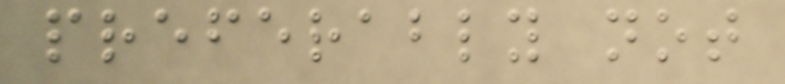preferably not
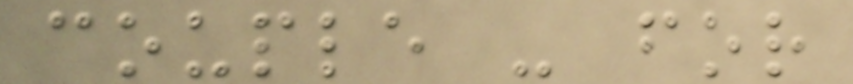couple - for
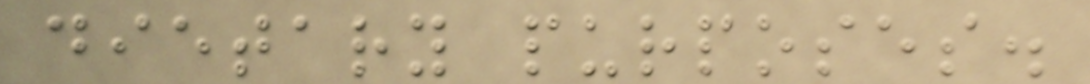dietary purposes.
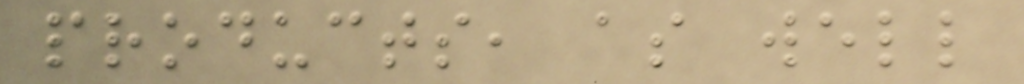products, as well
